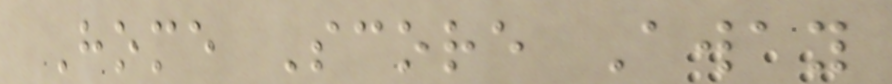Home Score Away
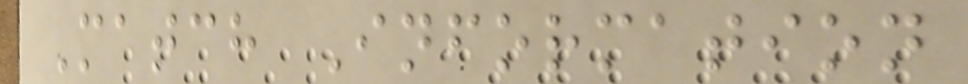Match Information
